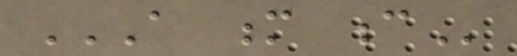A M C
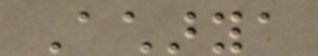Acharya
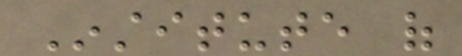Institute of
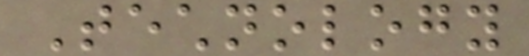Technology
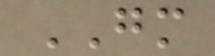GM
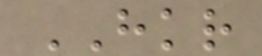HKR
